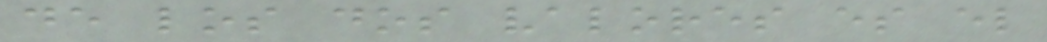de los dos valores es el
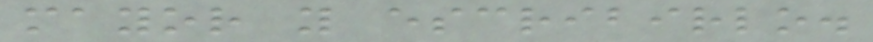mayor y escribirlo.
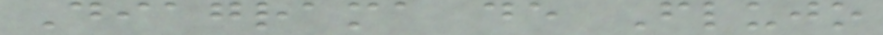Diagrama de Flujo
